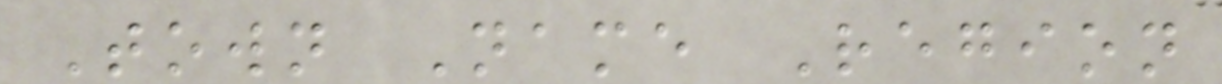Town Name Region
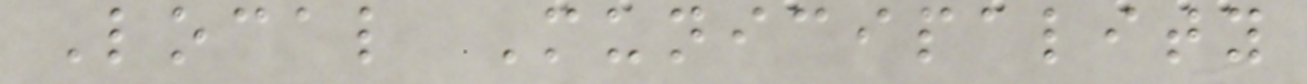Local Municipality
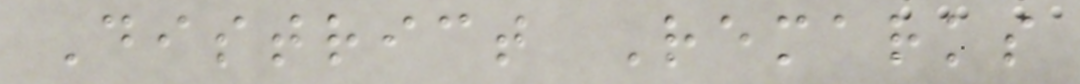District Remarks
